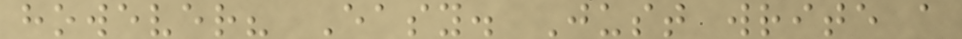however? Easy. Just write a
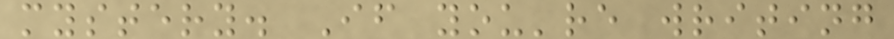mystery. If you're writing
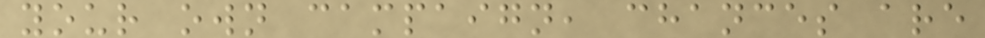your own campaign, chances are
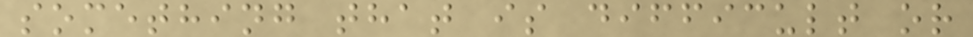something that is difficult or
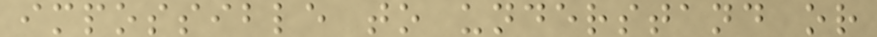impossible to understand or
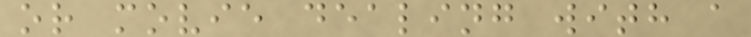or movie dealing with a
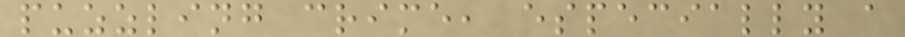puzzling crime, especially a
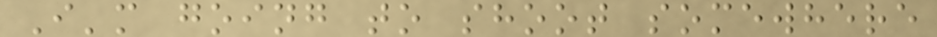I'm going to shoot somewhere
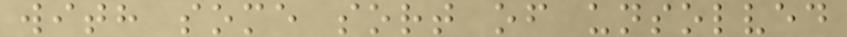with some sort of unsolved
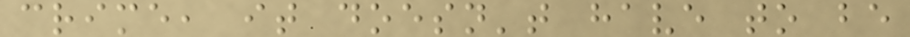crime, it doesn't have to be
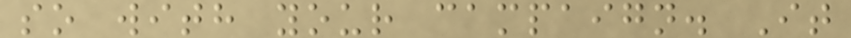so with your campaign. It
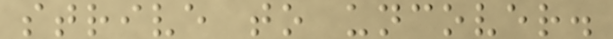strive to uncover.
